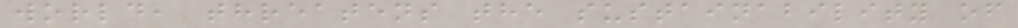world, threatens the sustainability of
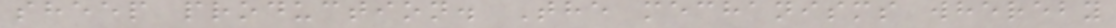sheep production. The mechanisms whereby
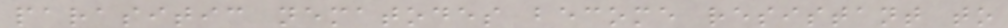parasitic nematodes become resistant to
